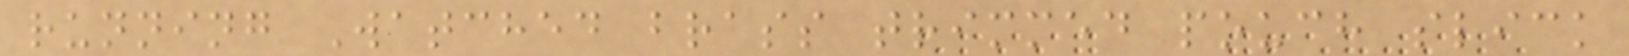running Watched brass trimmed pouch slick
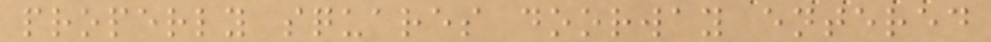properly squares doorway entered
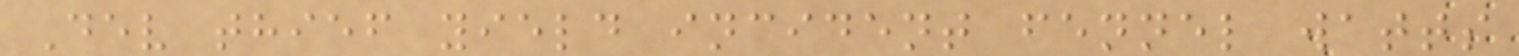Dev thief yield incident fennel watts
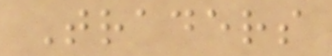Traders
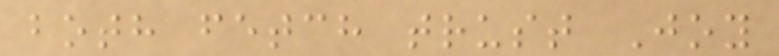both fetch trust Joy
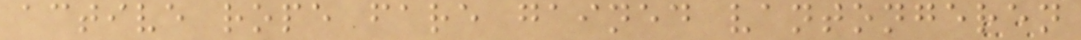active rope fare gained vantongeren
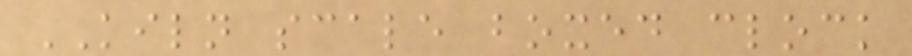KILN scale boxed clock
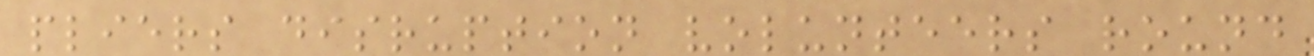pliers disruption volunteers round
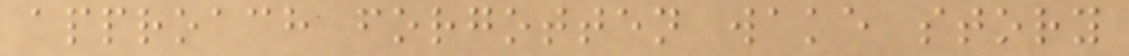approach forgotten wake story
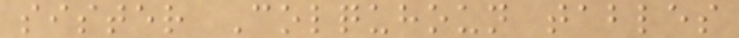sister Colquhoun tables
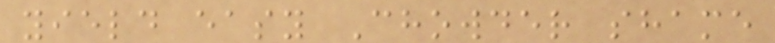yield easy Chowder shame
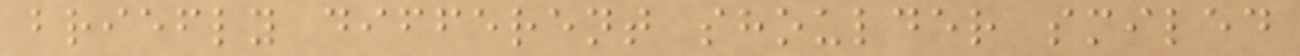briefly different shoulder smiled
